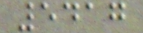5417
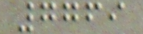7769
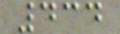434
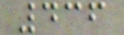436
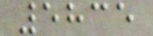5835
